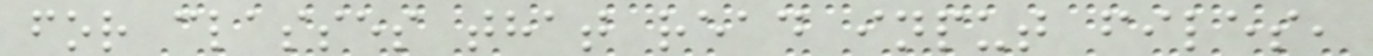for classes that read input files,
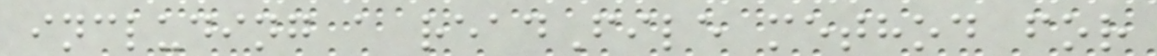including a readFile method for
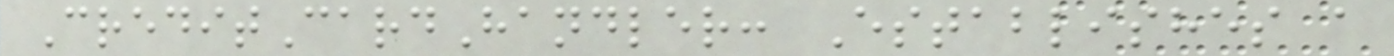CreditCardHandler: Establishes a
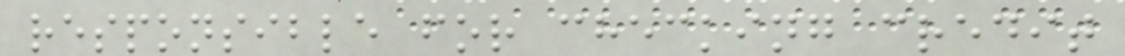responsible for checking credit
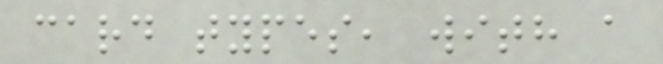card types, with a
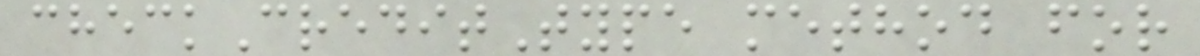checkCreditType method for
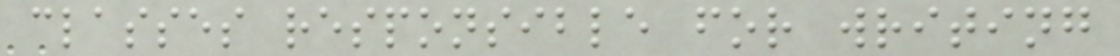classes responsible for writing
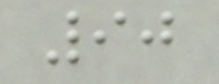90
